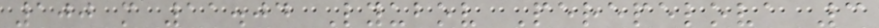100 m 11.04 Lyubov Perepelova 3
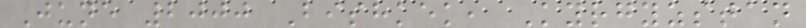June 2000 Bishkek, Kyrgyzstan
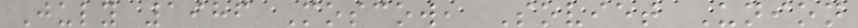July 1986 Moscow, Soviet Union
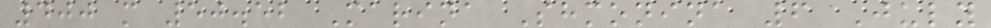400 m 50.52 Marina Shmonina 6 July
